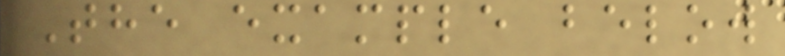The example below
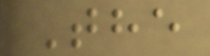The
